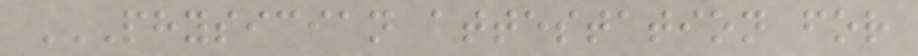PHYSICIAN ATTESTATION FOR
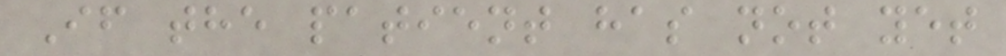If the patient has not yet
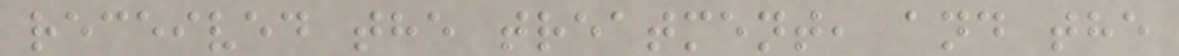received the treatment, and the
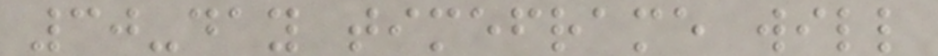30-day timeframe will
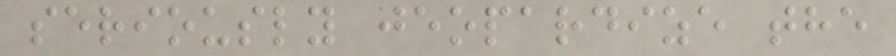seriously jeopardize the
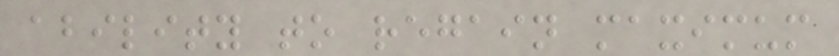ability to regain maximum
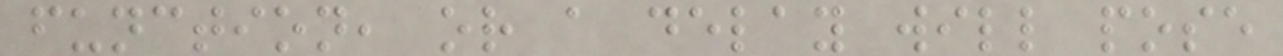function, or a delay will pose
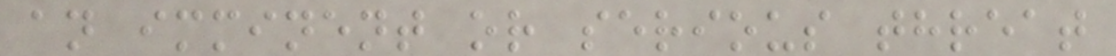an imminent or serious threat
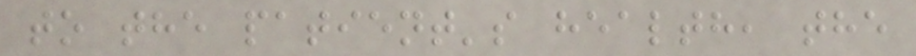to the patient's health, the
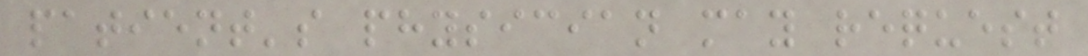patient's physician may request
